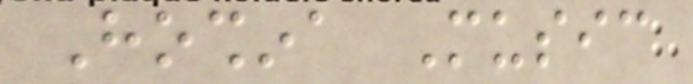Hoshina Music
